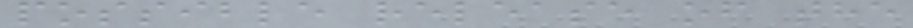possible release of the
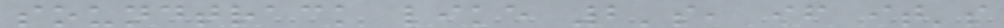soundtrack like 2's, if it's
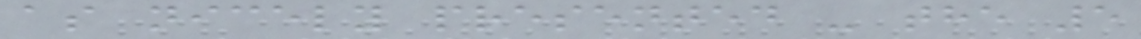as nicely presented - the 5
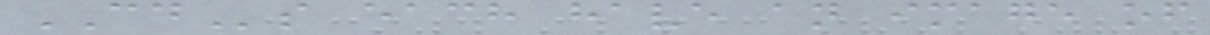CDs each have an image of
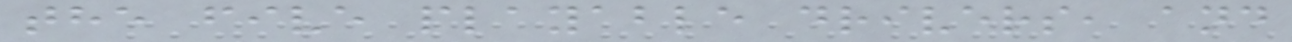the five playable drivers, and
